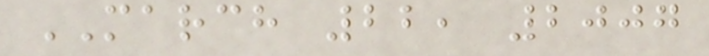MARCH 22, 2007
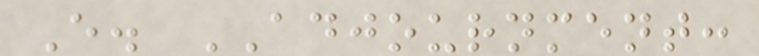E. ADJOURNMENT:
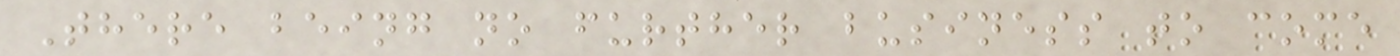There being no further business to come
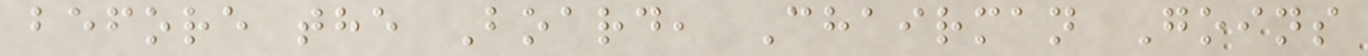before the Board, Chairman Goins
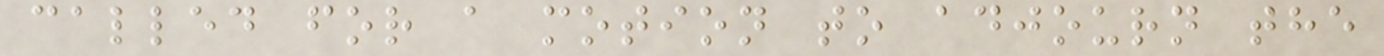called for a motion to adjourn the
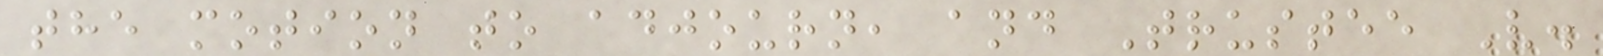the motion to adjourn, and Trustee V.
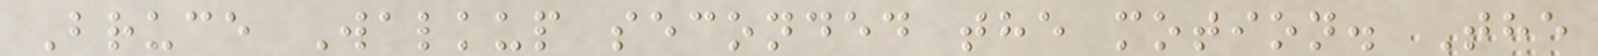Bruce Walkup seconded the motion. The
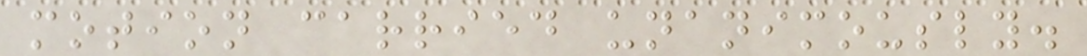motion carried unanimously.
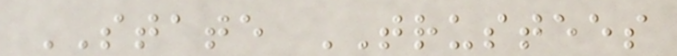STATE TRUSTEES
